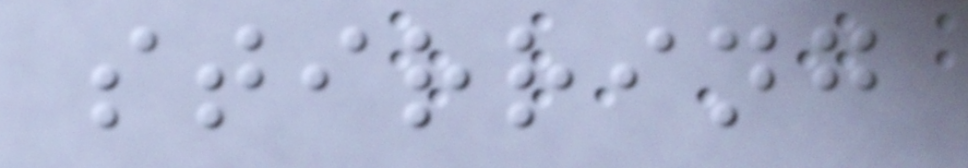stirring
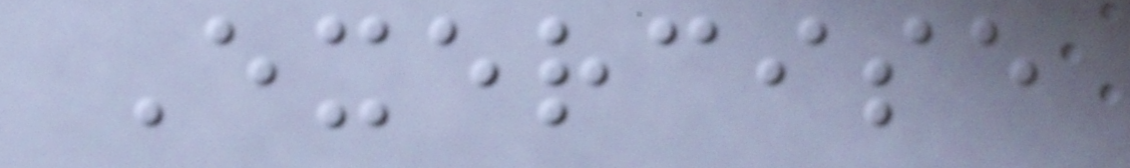Exercise
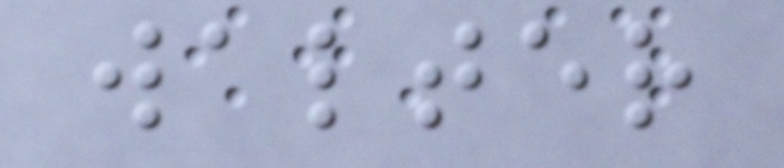walter
